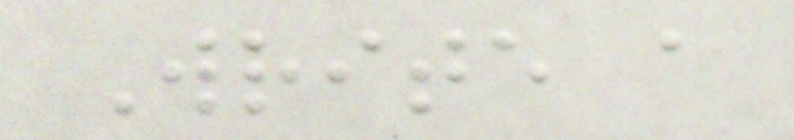Write a
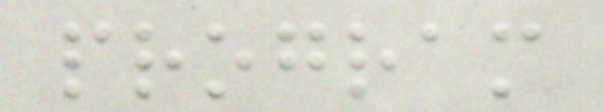program
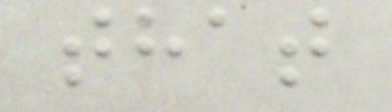that
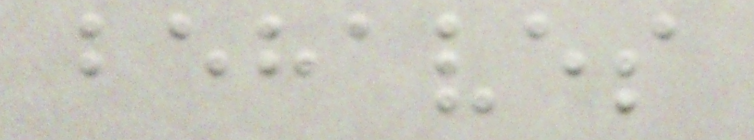behaves
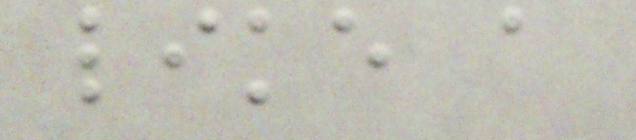like a
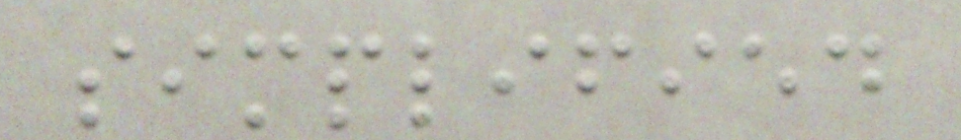simplified
